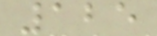125
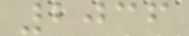2036
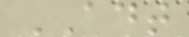ADT
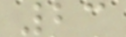23
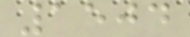1504
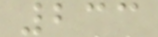233
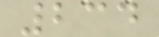234
